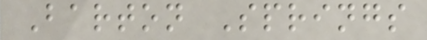Barton Springs
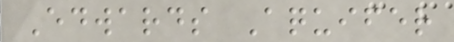Edwards Aquifer
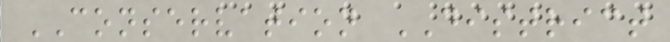CONSERVATION DISTRICT
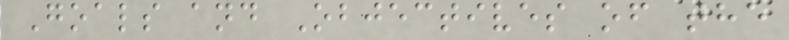Goals and Objectives of the
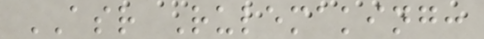ASR Rulemaking:
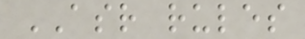ASR rules
